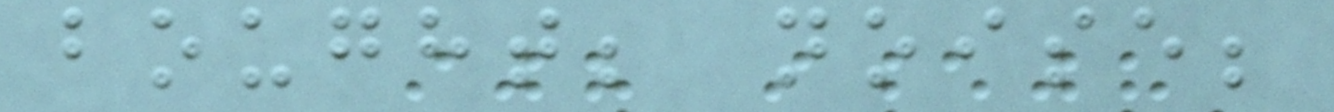bought; noise;
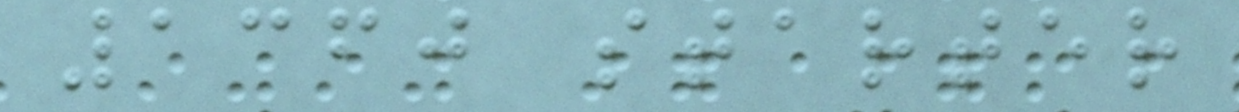1360 starter
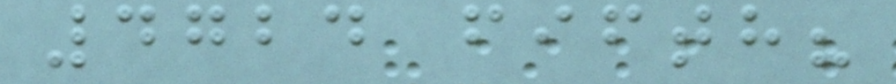4724 fifth?
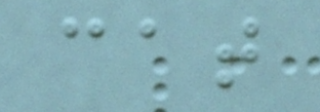cat
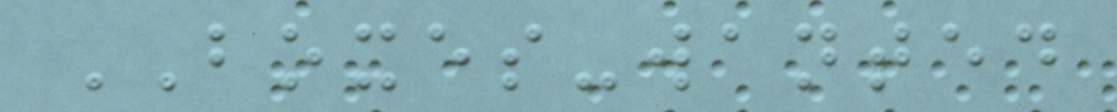BOXES-wanted
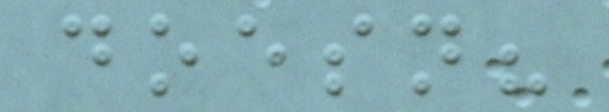doesn?
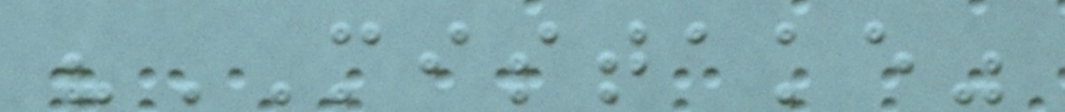"MISTAKE"
